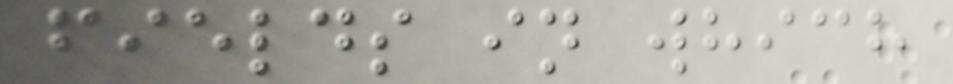fields in which
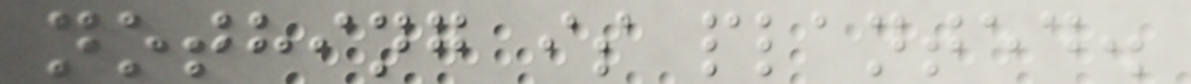nothing is planted.
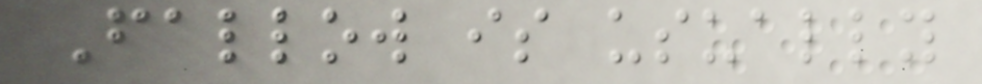Fallow is usually
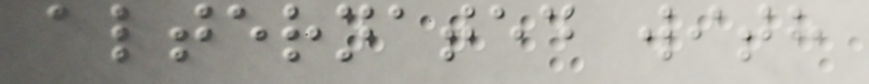alternated with
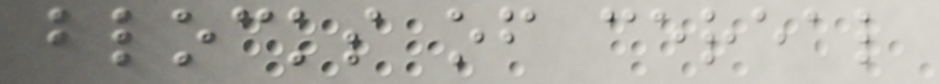blocks of cereal
